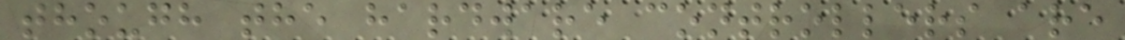though the hardware controllers are
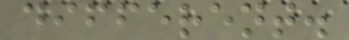different.
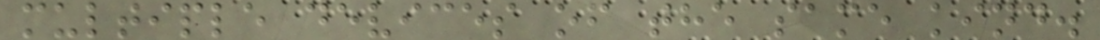multiple devices of the same kind.
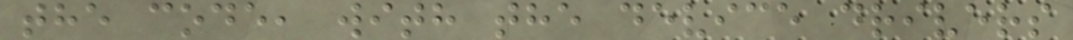the code, with the device drivers
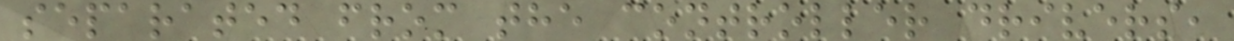separated from the controller drivers,
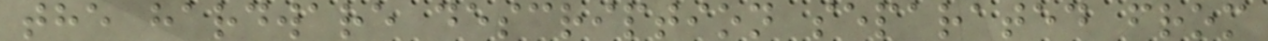the hardware description separated from
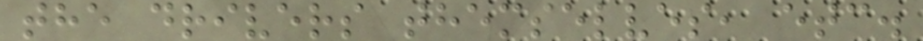the drivers themselves, etc.
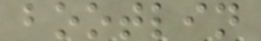bootlin
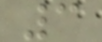3
